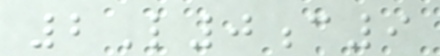2L0c9
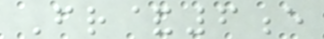Fr&6e
